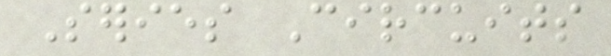Series Circuits
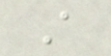A
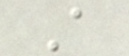A
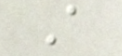A
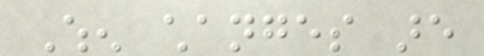When changes are
